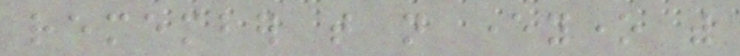remember that not everyone with
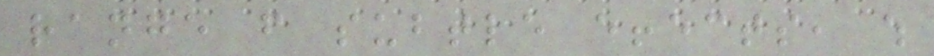range from subtle effects, which
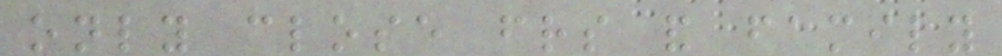only close friends and family
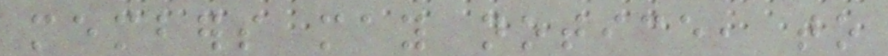members may notice, to
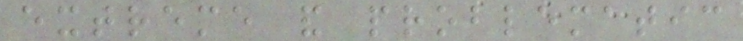extreme and problematic
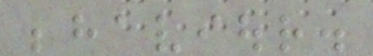behaviour.
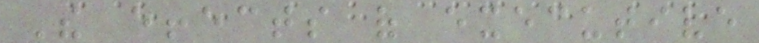The effects of executive
